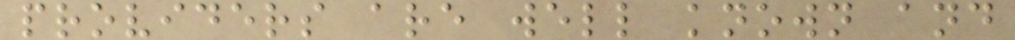providers are well known and
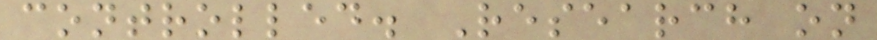controlled. Research on
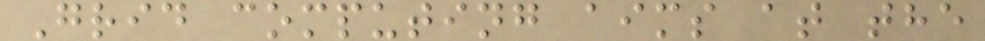Grid computing aims at the
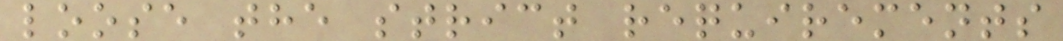loose the strict requirements
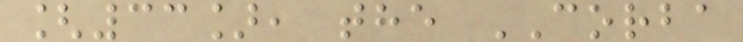[33], the CORBA
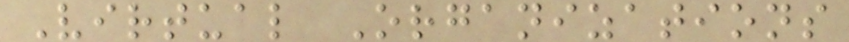Virtual Organizations
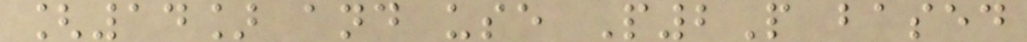[14] and use P2P based
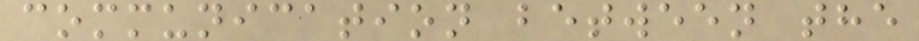communication between the
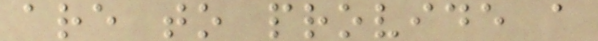are to provide a
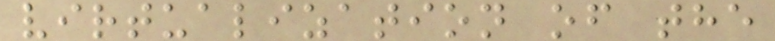virtualization of the
